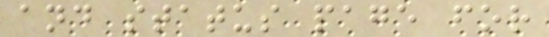and status page for
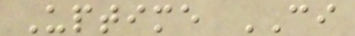Uptime CI
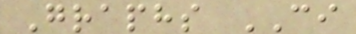Graphs CI
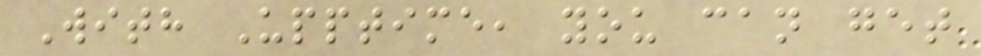With Upptime, you can get
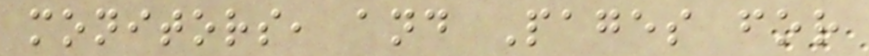monitors, and Pages for
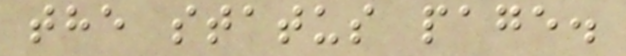the status page.
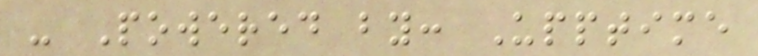- Powered by: Upptime
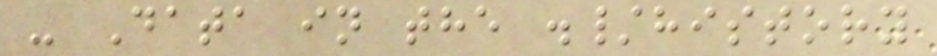- Data in the ./history
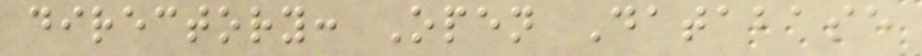directory: Open Database
